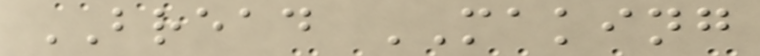BREAD MAKING
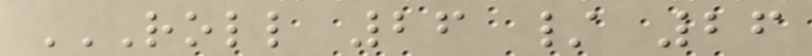ROLL 26 / 26
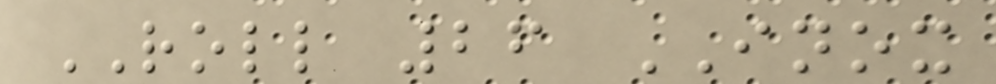ROLL 26 INOX
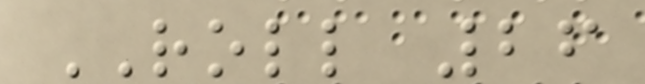ROLL 26
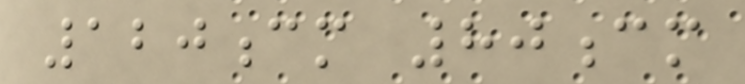120cm 80cm
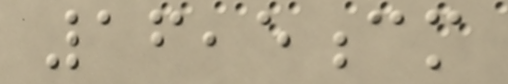16,5cm
